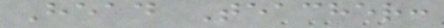Head Teacher:
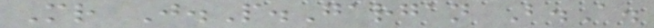Mr J.P.Gargan B.A.
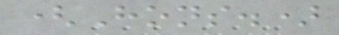(Hons.)
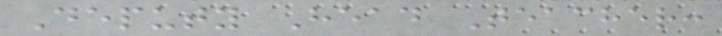Deputy Head Teacher:
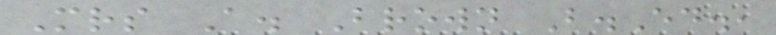Mrs A. Brown B.Ed.,
